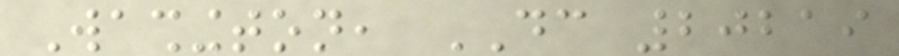Washington, DC 20219
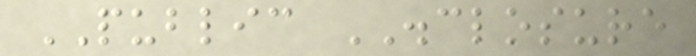PUBLIC DISCLOSURE
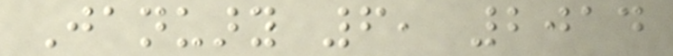January 6, 2014
